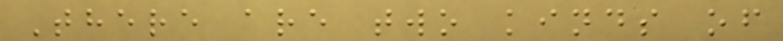There are two kinds of
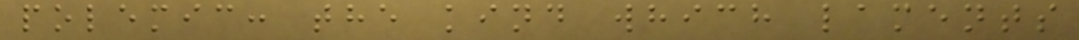polemic: the kind which laments
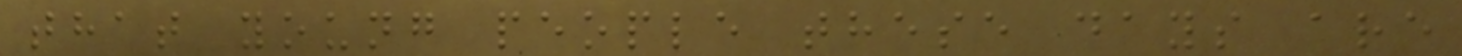that young people these days are
